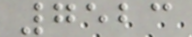7523
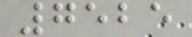7525
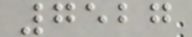7527
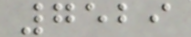7529
